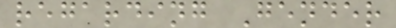regarding Gender
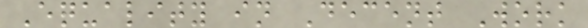Equality in Decent Work
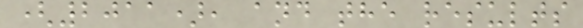(2011), and the results
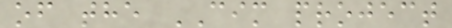of the CIM project
